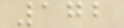172
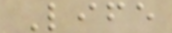Life
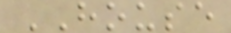HOUSE
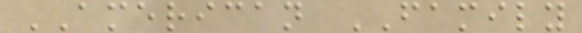AMERICAN FAMILY
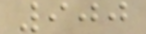900
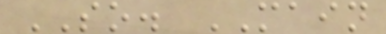SO. MAIN
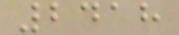2418
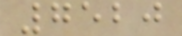7520
